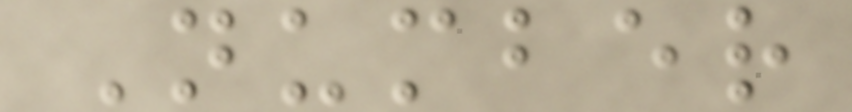Number
